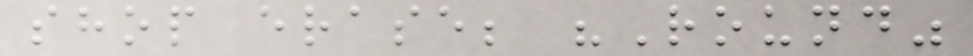shop erase; "Round"
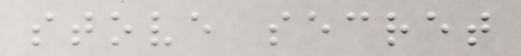stove secret
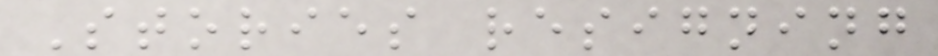Stories resigning
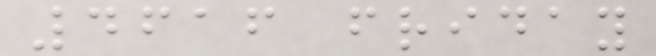4616 friday
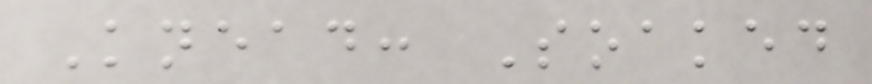Knead: Soaked
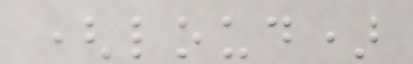(loud)
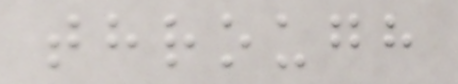through
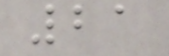21
